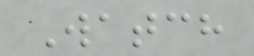Watch
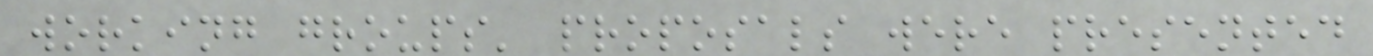working groups' proposals were presented
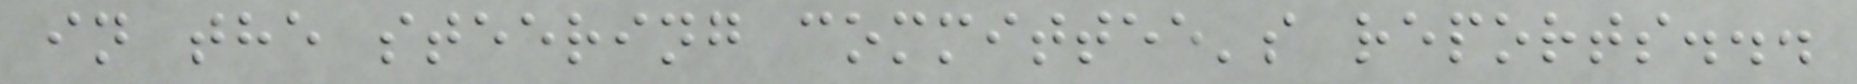in the steering committee's reports...
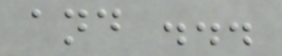and ...
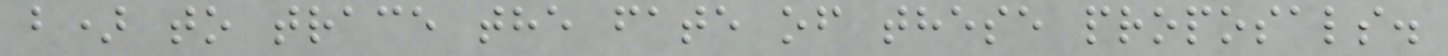b) to trace the fate of these proposals.
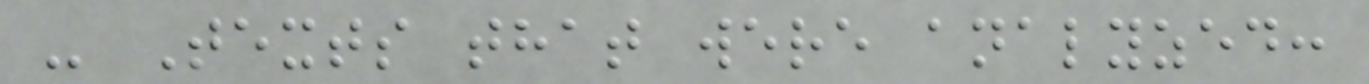- Texts that were analyzed:
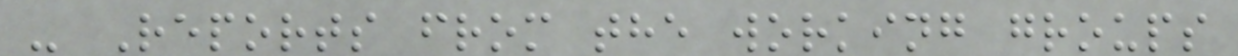- Reports from the working groups
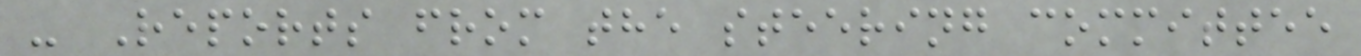- Reports from the steering committee
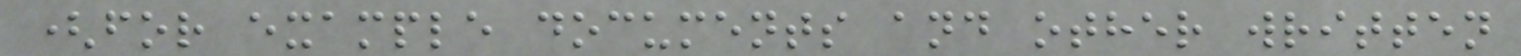(for example documents and other written
